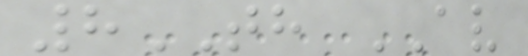8TH AV
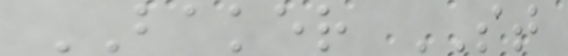BAKER ST
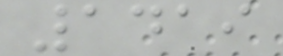1419
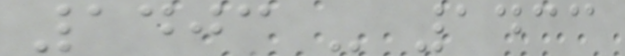1403 - 1433
